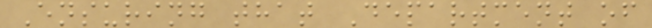Ensuring that Department of
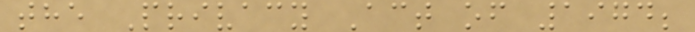the Privacy Act of 1974;
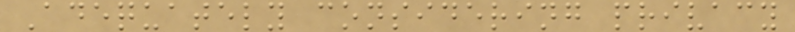Adequately considering privacy
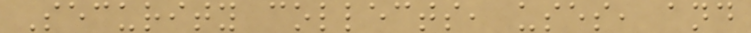Security collects, uses, and
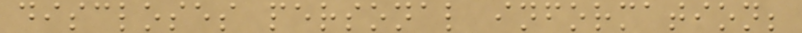discloses personal information;
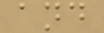and
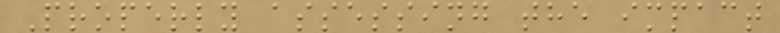Properly assessing the impact
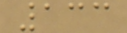133
